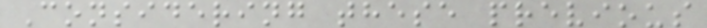Considering these previous
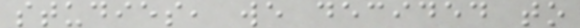studies, we decided to
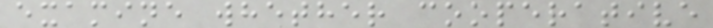examine whether cooperative
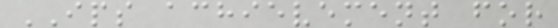IPS achievement for
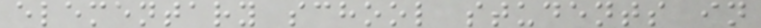elementary school students in
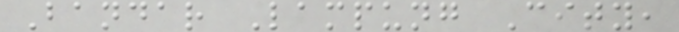Bandar Lampung City,
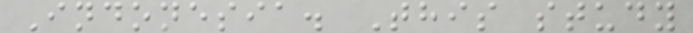Indonesia. This study
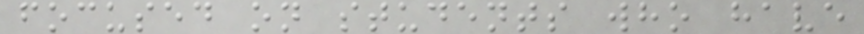focused on students who have
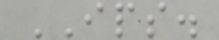IPS.
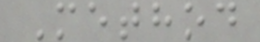Method
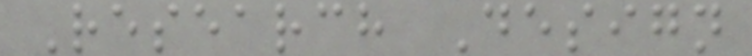Research Design
